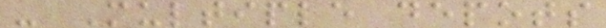- Multiple depots
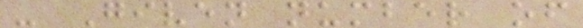- Given number of
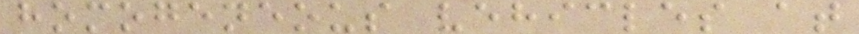homogeneous vehicles at
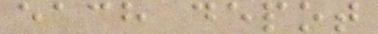each depot
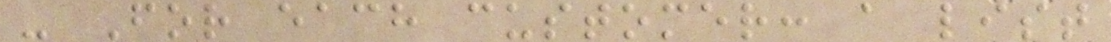- For each customer: a list
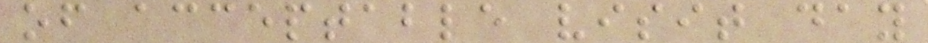of acceptable visit day
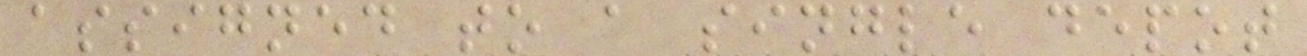assigned to a single depot
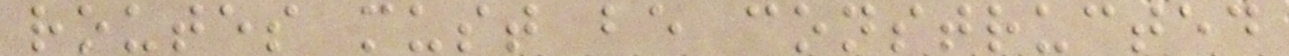routes must be constructed
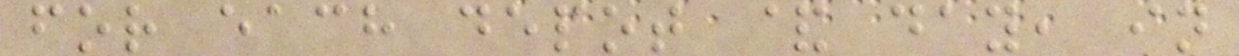for each depot & day, in
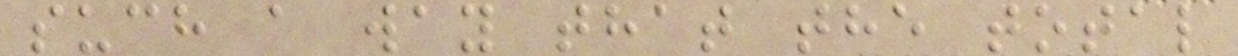such a way that the total
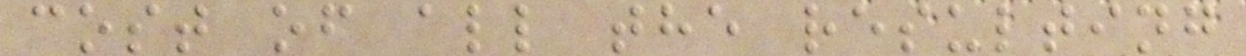cost of all the resulting
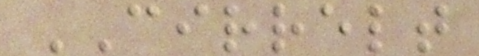CIRRELT
